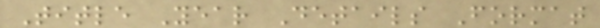Title Year Details Format
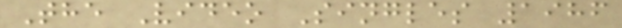The Video Singles 1986
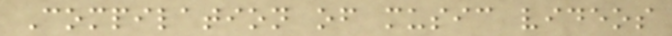Compilation of music videos
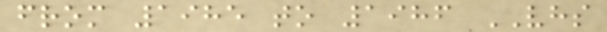from 1985 to 1986 VHS
